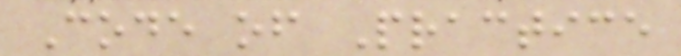Code of Practice
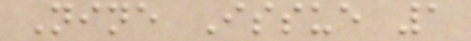Nine Issue 1
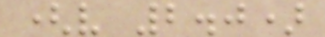(v 2.0)
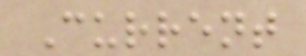Current
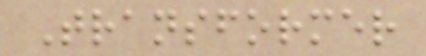Transformer
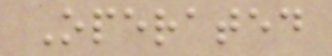Operated
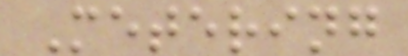Metering
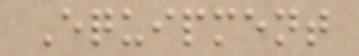Equipment
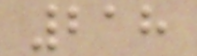218
